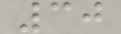30
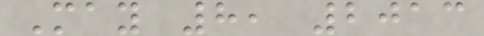May 8, 2013
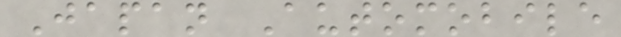Japan Automobile
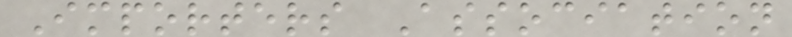Importers Association
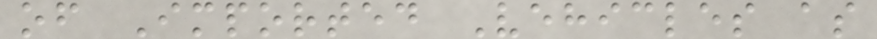of Imported Vehicles as
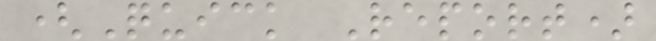(Quick Report)
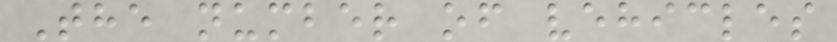The number of vehicles
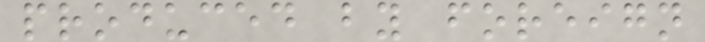produced by foreign
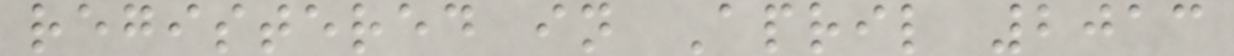registered in April 2013
